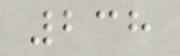238
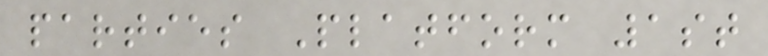parties Platform 1st
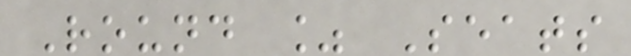Round % Seats
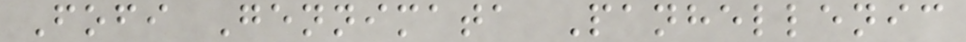Fofi Gennimata Panhellenic
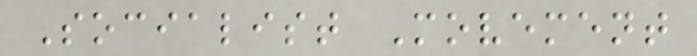Socialist Movement
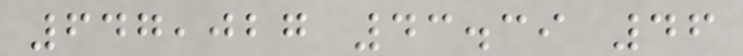647,027 43.39 46
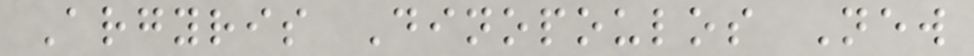Argyris Dinopoulos New
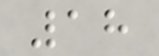18
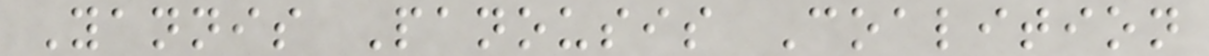Yannis Panousis Coalition
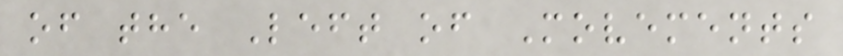of the Left of Movements
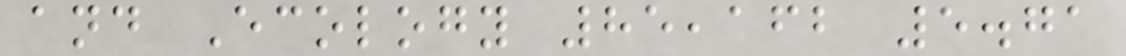and Ecology 85,162 5.71
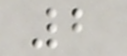2
